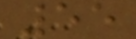55
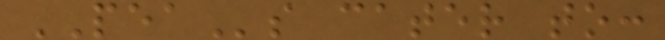PEAs cater to:
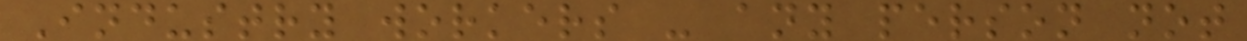Industry workers - any person not
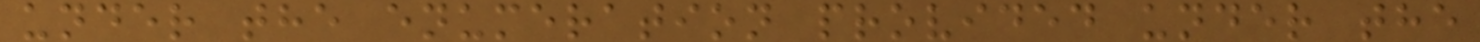under the enumeration provided under the
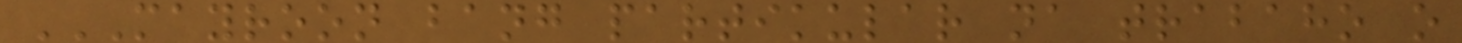MAYROON BANG PARTIKULAR NA TRABAHO O
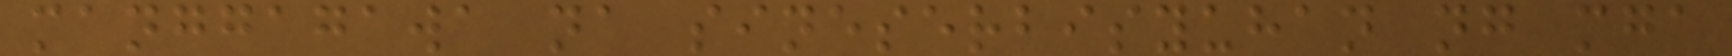manggagawa na sineserbisyuhan ng mga
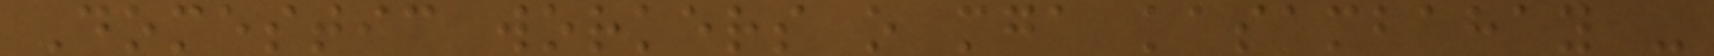Domestic workers o mga kasambahay -
